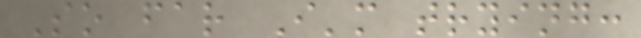So far I'm trying:
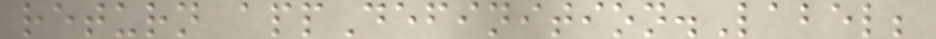return appDefinition.Label;
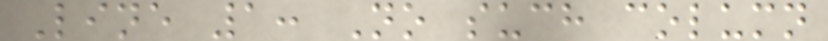Line 1: No such column
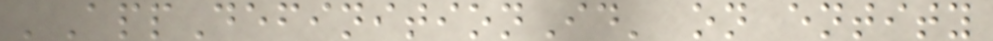'AppDefinitionId' on entity
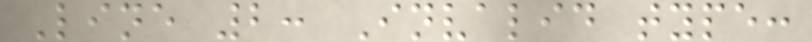Line 2: Invalid type:
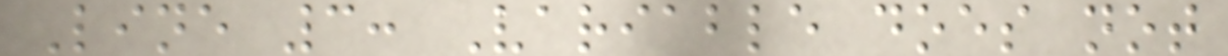Line 3: Variable does not
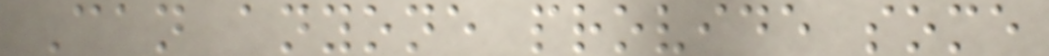Can anyone provide some
